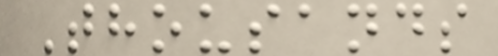Thousands
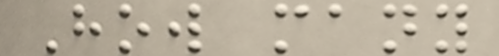How many
